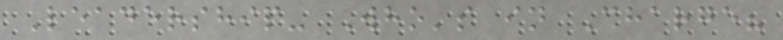Leadership- Who's in Charge?
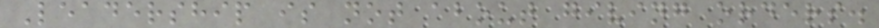Leadership is not about giving orders.
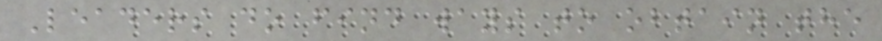Leaders do find ways to obtain the
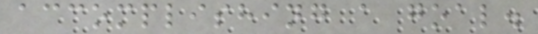accomplishing a goal.
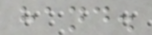hand.
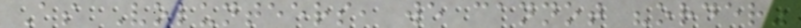As Volunteers, we cannot "order"
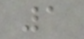1
